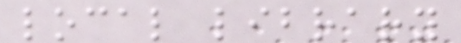local library
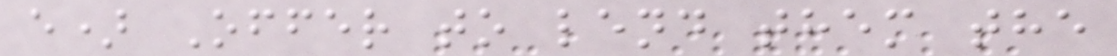e) Offer to lend them the
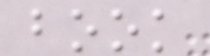book
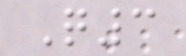Q3
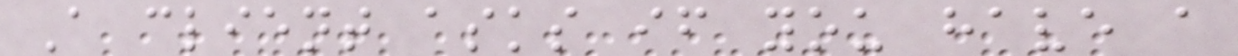A client asks if you have a
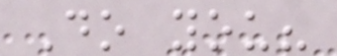Do you?
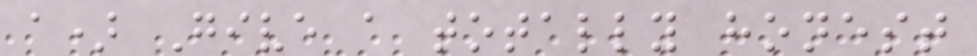a) Give a totally honest
